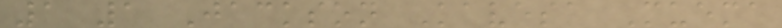1 1 Jackson Kavesa Muema
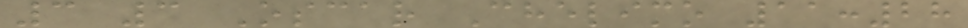3 3 Oscar Chelimo 11:28
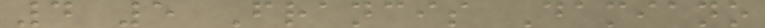4 5 Francis Damiano
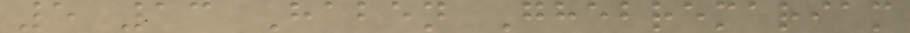5 13 Haben Ghebremariam
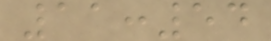11:54
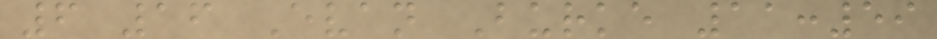6 16 Evan Burke 11:59
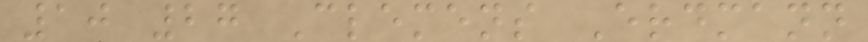10 27 Clemens Erdmann
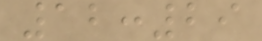12:29
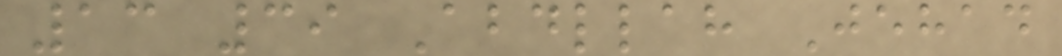13 39 Abdllah Jehad
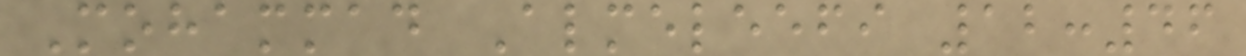Mohammad Almeleefi 12:46
